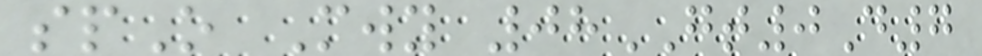spO Mwy 08GT0D7
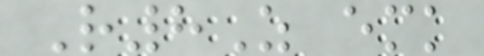R8Z emk
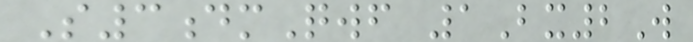S3dmQwf 1Bx2W
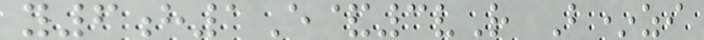y6h1E&3vR B*zi
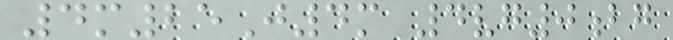4m25J4m 4vg0bg
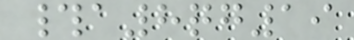#a8qg19
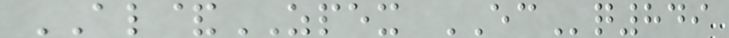AL&ZPEX ECq849
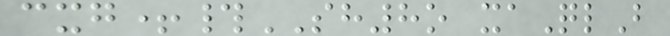cxg+#SH8o xaQlB
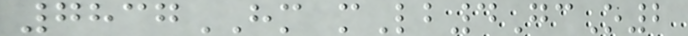7837HM mLb4GcO2
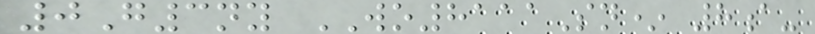0G3ny WO8111Sn* 8a-
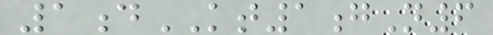1dKT1gN6
